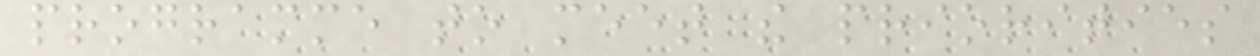programme to meet the priorities
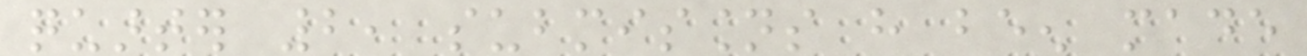quarter 2, submissions have been made
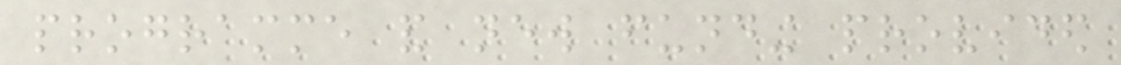programme and new funding provided
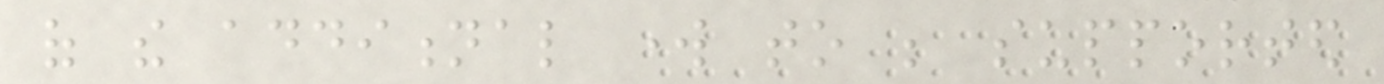of the additional work to be supported
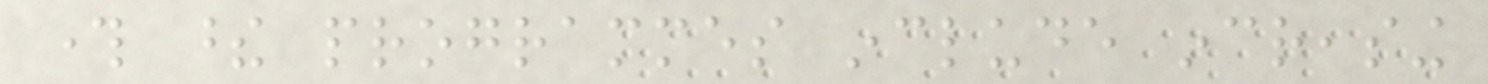through these programmes include increasing
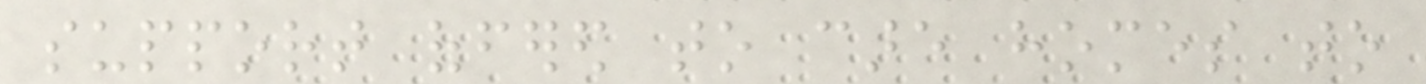support offered to care homes to
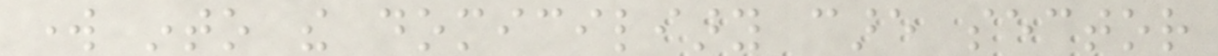work into the domiciliary care sector
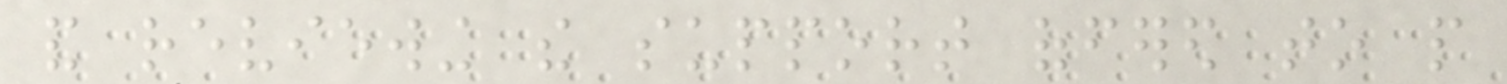and reviewing the support offered to people
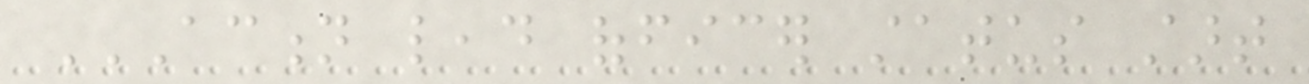ACTION LEAD OFFICER STATUS START
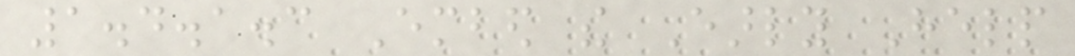1.4.1.3 Embed the Early Help
